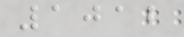1012
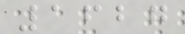1627
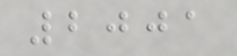2001
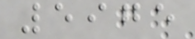5975
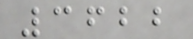3622
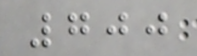700
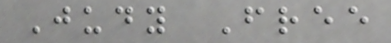Judy Free
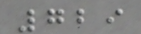729
